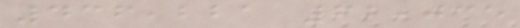436,221 62,035
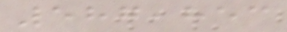587,853
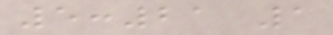5:21 1
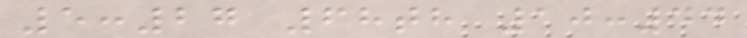5:27 68th 10:44
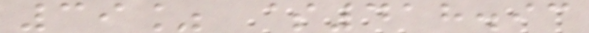39% $418.93
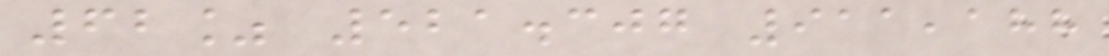62% 521.307 911,188
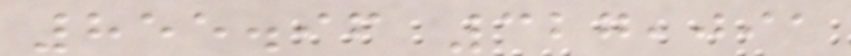855.96 327,091
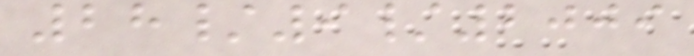28/9/2009
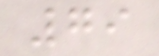79
